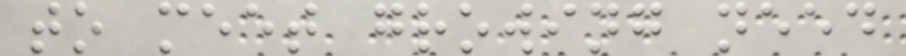to meet growing need
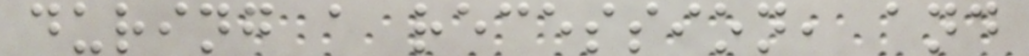during a recession, and
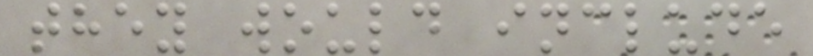they would include
